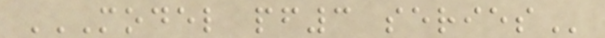MODEL PF3 SERIES
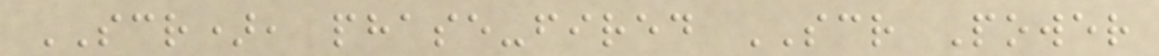SCR), phase-fired SCR Power
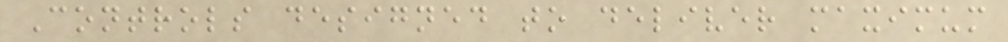Controls designed to deliver maximum
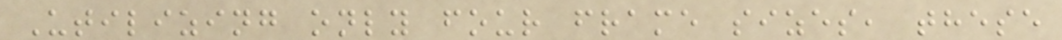Utilizing only four frame sizes, these
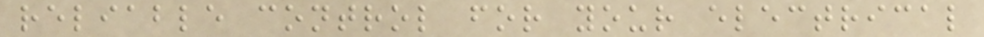reliable control for your electrical
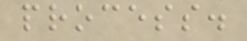process.
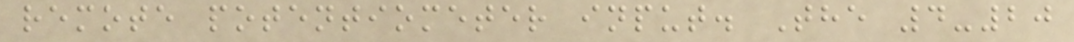remote potentiometer input. The 4-20
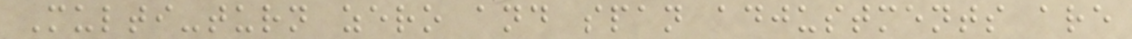Multi-turn zero and span adjustments are
